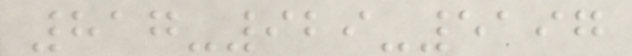817-929-5197
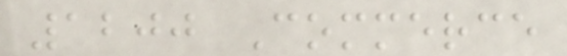1200 Commerce
